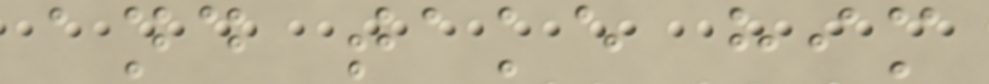and take him
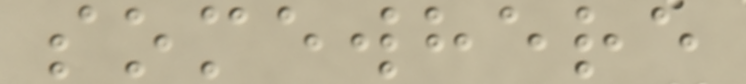somewhere
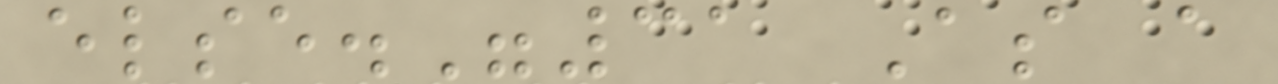else."31 As a
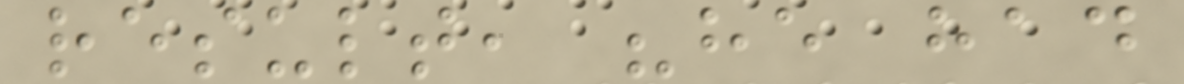result, "he had
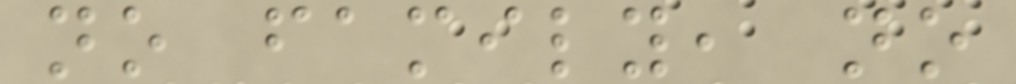no family, no
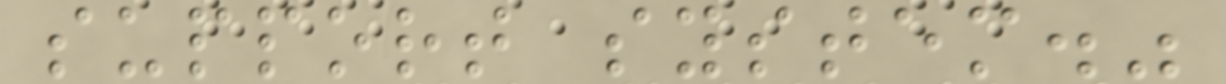support system."
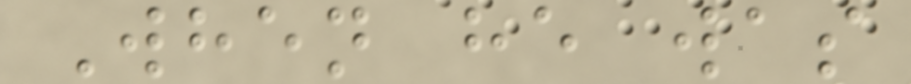When he was
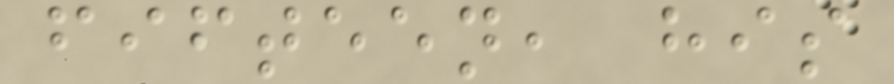fifteen, his
